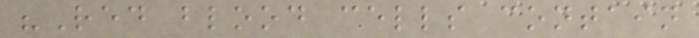"Red blood cells contain
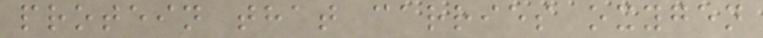protein that carries oxygen
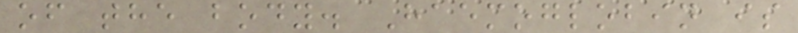of the body. Haemoglobin is
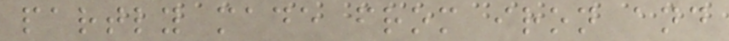partly made from iron and
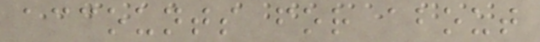accounts for about
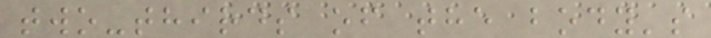two-thirds of the body's
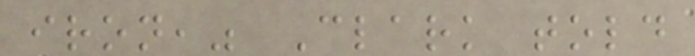iron," Clark told
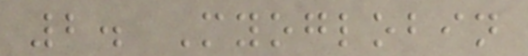2. Myoglobin
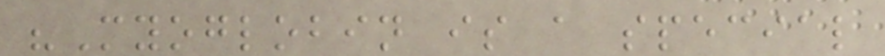"Myoglobin is a special
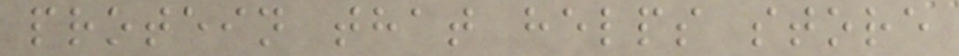protein that helps store
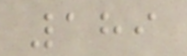189
